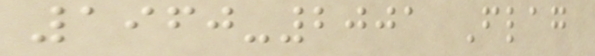1960-2001 Flag
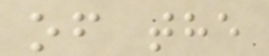of the
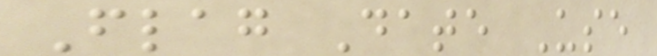Flag Date Use
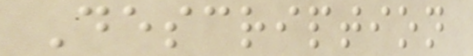Description
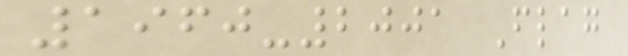1960-2001 Flag
